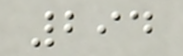294
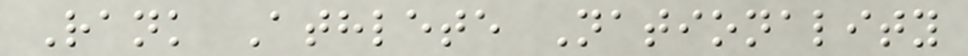Rank Athlete Nationality
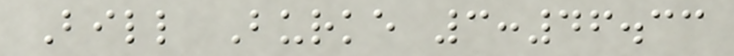Bill Burke 3:46.33
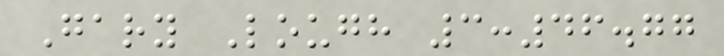Gary Lough 3:46.77
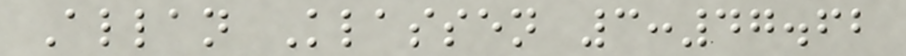Allan Klassen 3:47.62
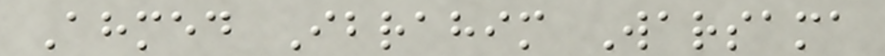Ahmed Ibrahim Warsama
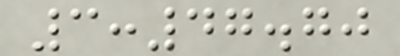3:47.70
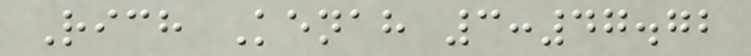Rich Kenah 3:47.72
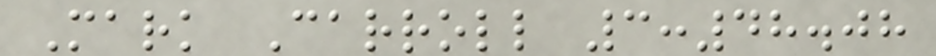Mark Carroll 3:48.08
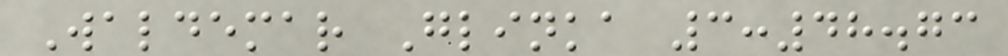Waldemar Glinka 3:48.73
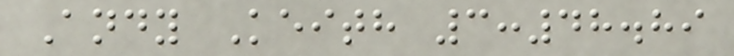Andy Keith 3:48.89
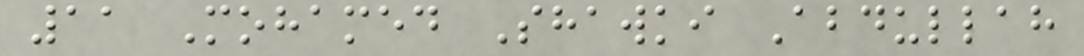11 Mohamed Shawki Abdullah
